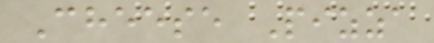Cheese Pizza
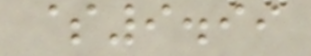$9.99
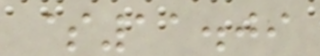$11.09
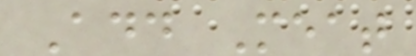Add Meat
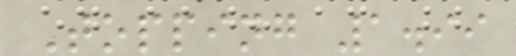Topping 1.99
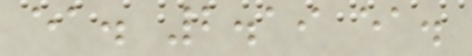ea. 2.19 ea.
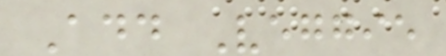Add Veggie
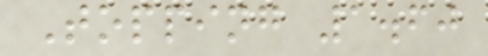Topping 1.60
